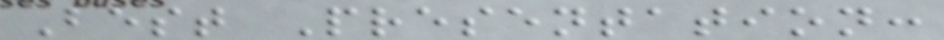Best Presentation:
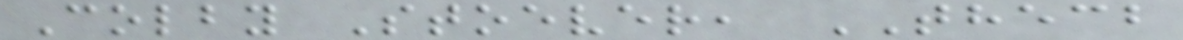Colby Stoever, THECB
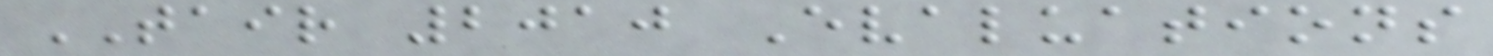TAIR 2010 Evaluations
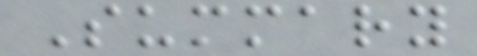Summary
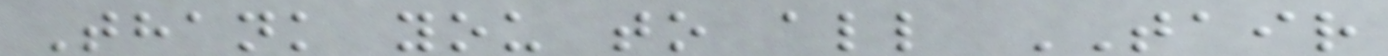Thank you to all TAIR
